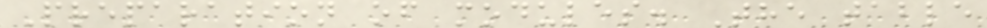Preparation of modules. The table
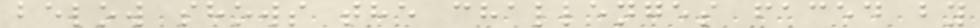below shows the challenges faced by
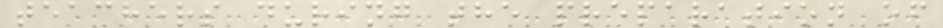teachers during the preparation of
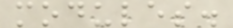modules.
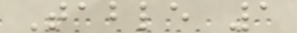Table 1
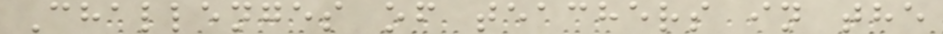Challenges of teachers in the
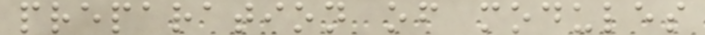preparation of modules
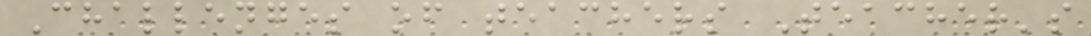Challenges of teachers Teacher's
